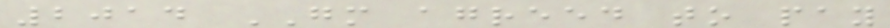2014 GM agreed to pay
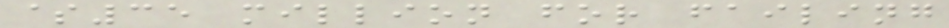$35 million for failing
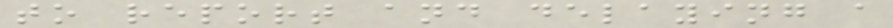to report and delaying a
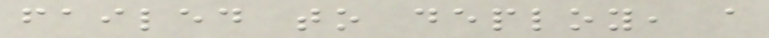failed to deploy, a
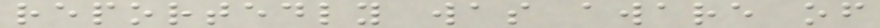reportedly was aware of
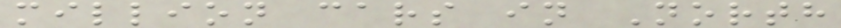million cars in North
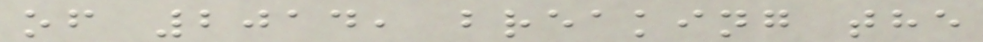of 2014, breaking the
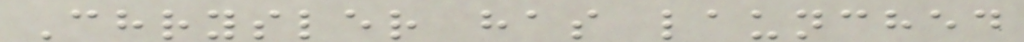Chrysler has launched
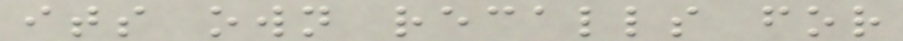its own recalls for
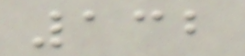132
